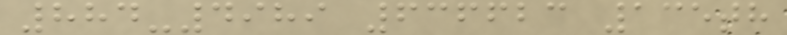884-4989 636623 135th
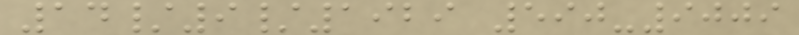14/9/1929 590-9009
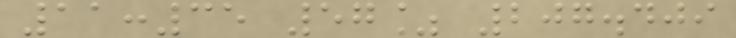11:35 57% 207.409
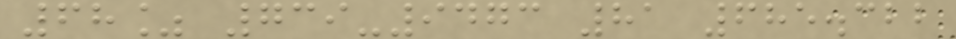68% 739-9473 81 685.322
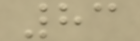83
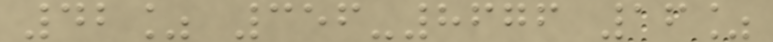42% 356-8676 16%
